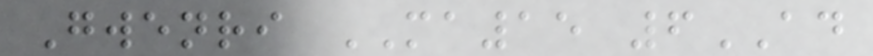Gwenri MA15 6AD
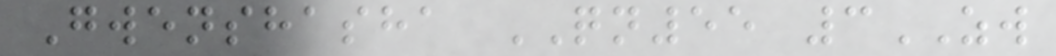Gwenshasha QN55 3ZW
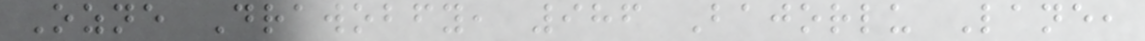Ozne Drawobfy, 986 Bajorlu Lane,
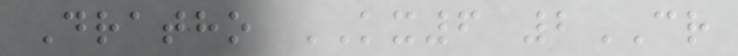Dratho KX6 2CR
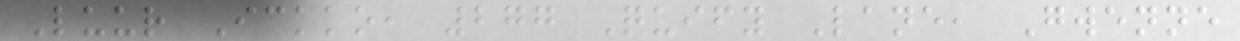Luur Ickko, 277 Quify Lane, Gwenne
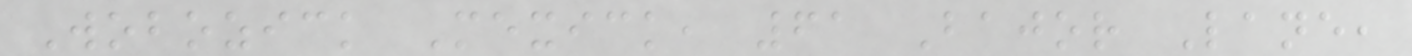Wobozick Mexick, 61 Bajor Lane,
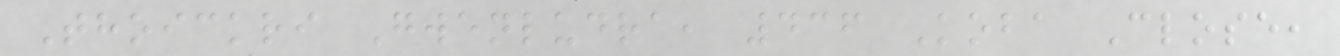Thoickri Gwenludra, 436 Koba Close,
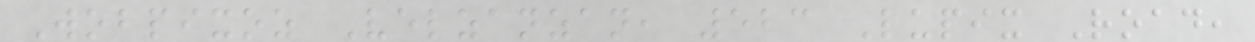Wobpixoz Velzanzan, 523 Lupix Road,
